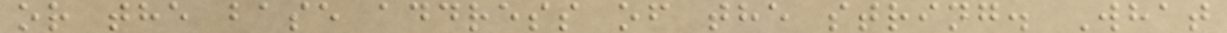or the base address of the string. What
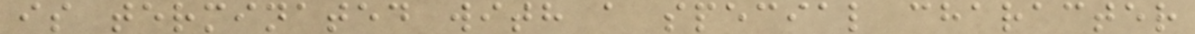is terminated with a special character
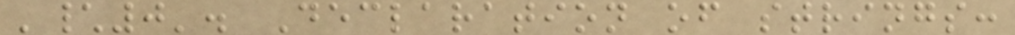'\0'. Declaration of strings:
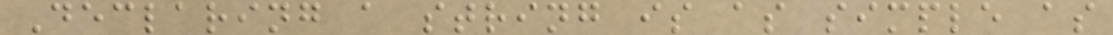Declaring a string is as simple as
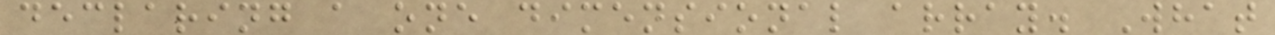declaring a one dimensional array. What
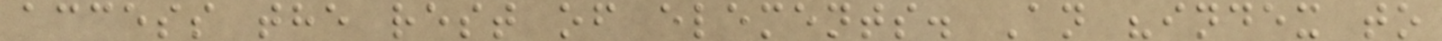access the rest of elements. An "index to
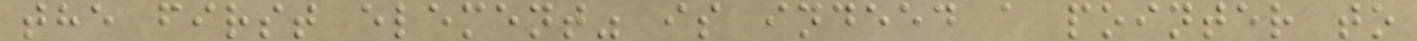the first element" is indeed a pointer to
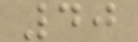40
